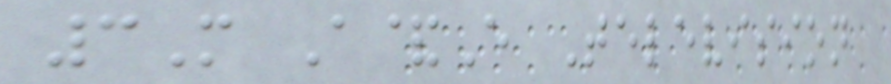3M A&E Television
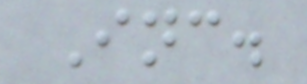Inc.
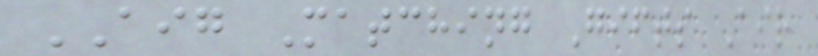AIG Matching Gifts Air
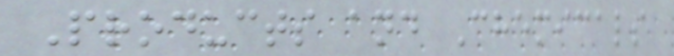Products and Chemicals
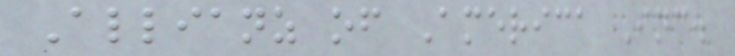Allianz of America Inc.
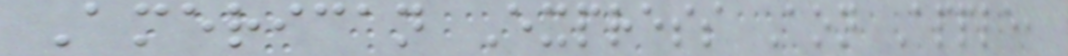American Express Aon Apple,
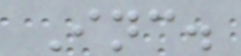Inc.
